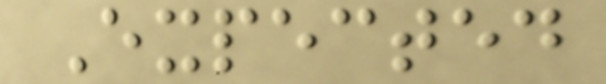Expected
